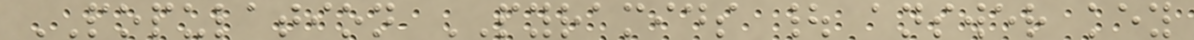POPULATION PYRAMIDS | answer key
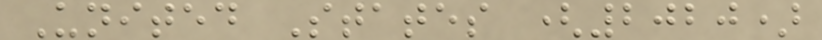United States (2020)
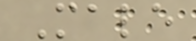Male
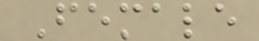Female
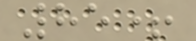85+
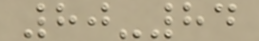80-84
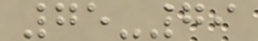75-79
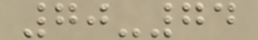70-74
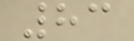83
